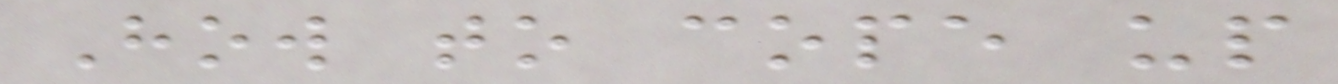How to cope up
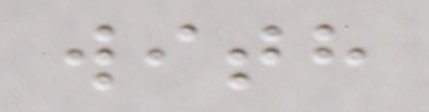with
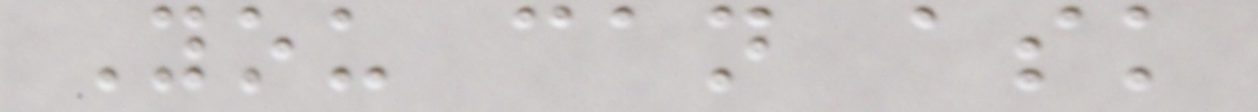You can ask
